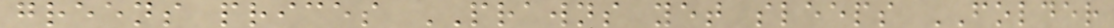greens prices PRAWNS yet sleeps FOLDER
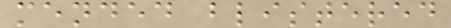mended blistered
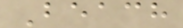Beach
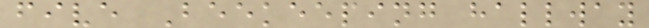five Beekeeping hallway
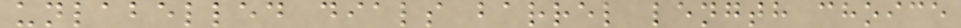unlabelled dials barrel length choice
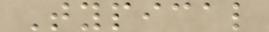Typical
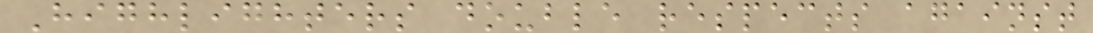Highlighters double respects against
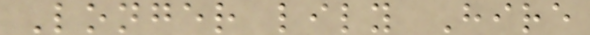Longer lily Hire
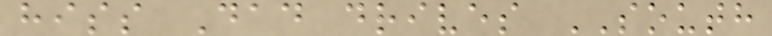hiss Dad drives SOUTH
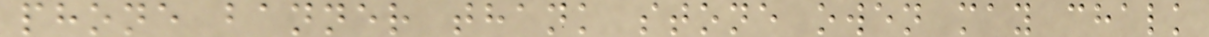phone banner thank stone owen may chalk
